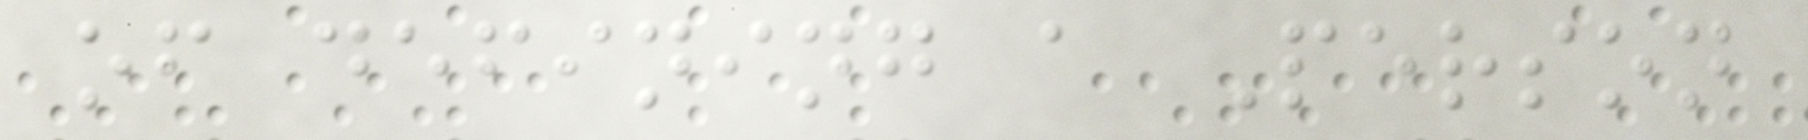of defining a Person
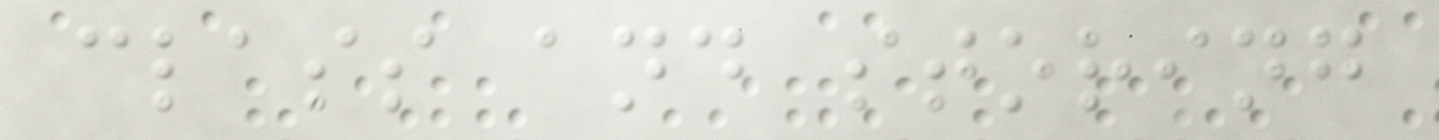class and storing
